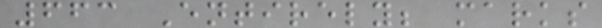663 Entirely; marks
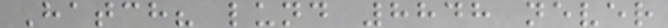Hatch? lund 8848 never
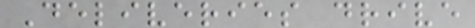Deliveries drive
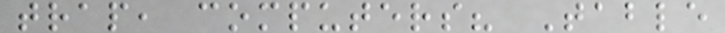trap, computers? Table
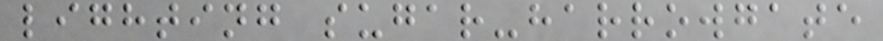lighting sugar-harrowgate
